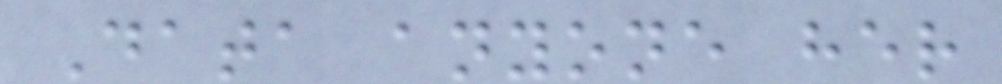Data anyone her
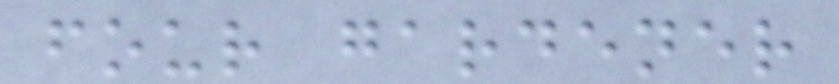four gardener
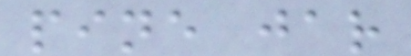pine jar
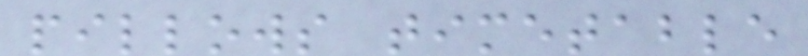pillows timetable
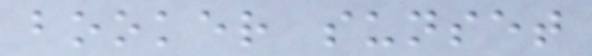booker sunset
